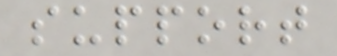support
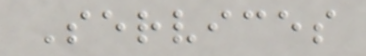Services
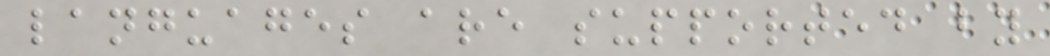languages are supported by
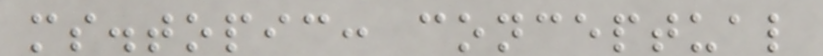ms.topic: conceptual
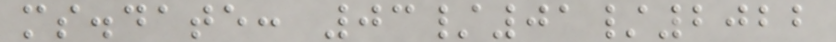ms.date: 03/01/2022
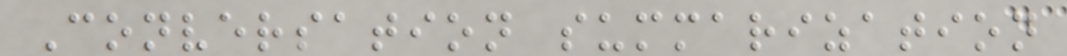Conversation summarization
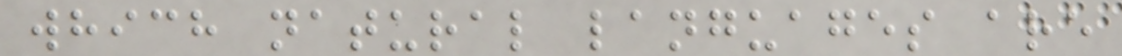which natural languages are
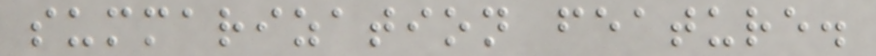summarization feature.
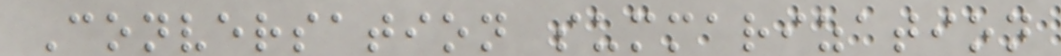Conversation summarization
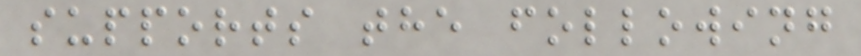supports the following
